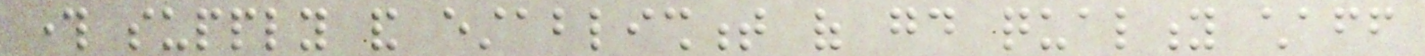through supply and establishment of good quality chaff
